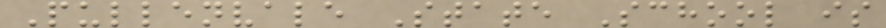Pullenvale State School is
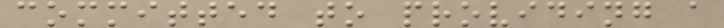committed to providing a
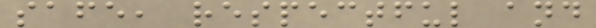safe, respectful and
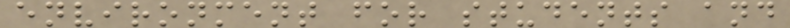environment for students and
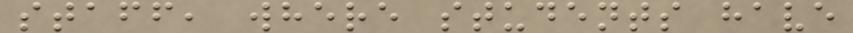staff, where students have
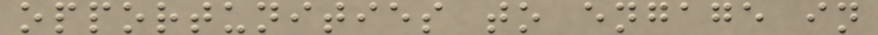opportunities to engage in
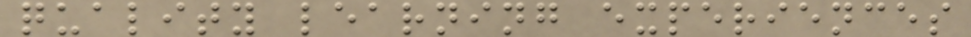quality learning experiences
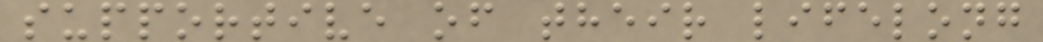supportive of their lifelong
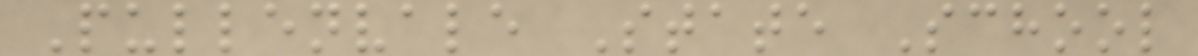Pullenvale State School
